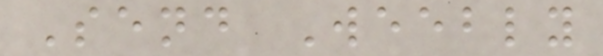Send Weebly
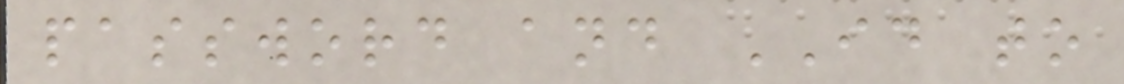password and ID to
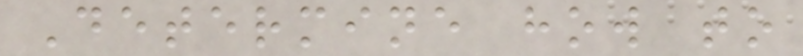Determine how to
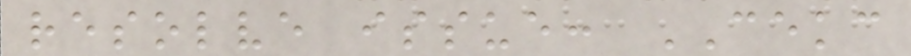resolve issue: CEKC
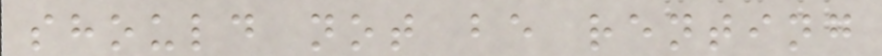should not be renting
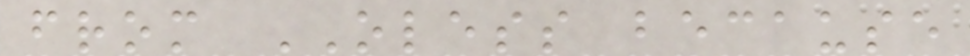from OLESS because
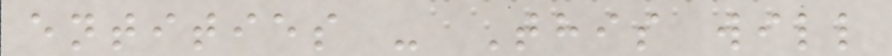entities - This will
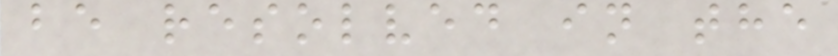be resolved in the
